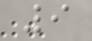9
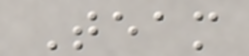Team
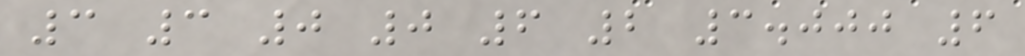3 3 0 0 6 2 3.000 6
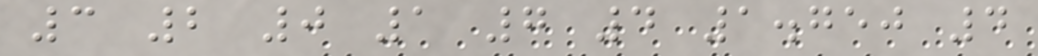3 2 0 1 7 4 1.750 4
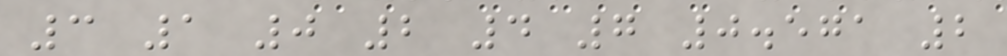3 1 0 2 4 7 0.571 2
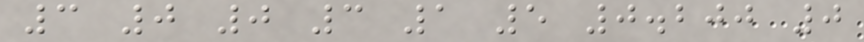3 0 0 3 1 5 0.200 0
